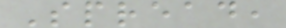Spread,
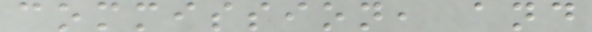commission, and
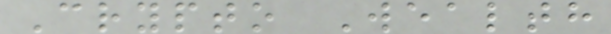Crypto Wealth
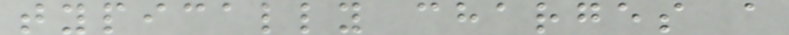typically charges a
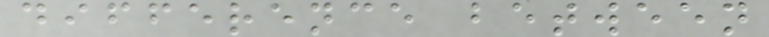difference between
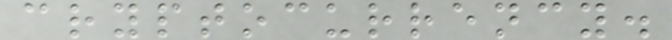cryptocurrency.
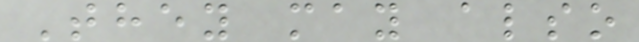They may also
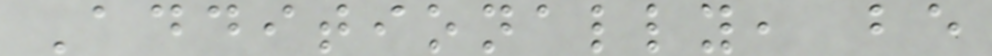Additionally, be
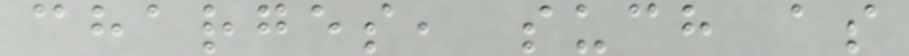charges, such as
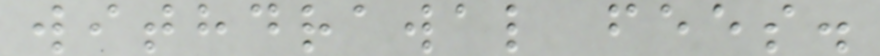withdrawal fees.
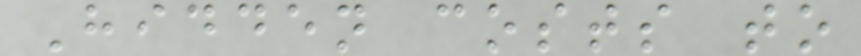Hidden costs to
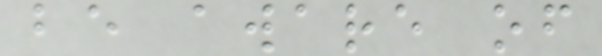be aware of
